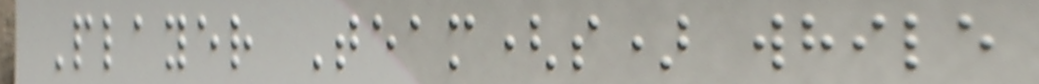Player Team(s) while
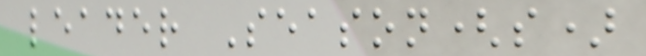leader Season(s)
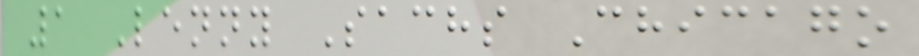1 Lenny Sachs Chicago
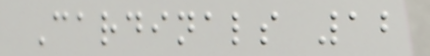Cardinals 12
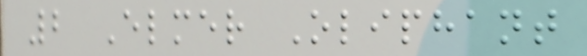2 Elmer Oliphant
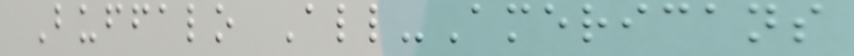Buffalo All-Americans
